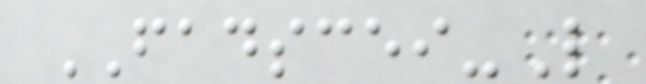FADSCEI-L
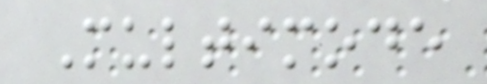Multimode
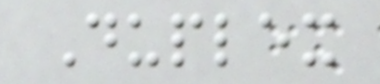Duplex
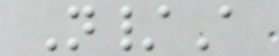N/A
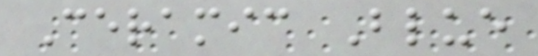Ceramic Blue
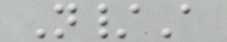N/A
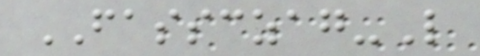FASSCZAG-L
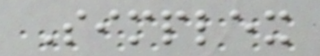Simplex
